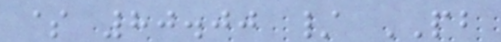$ 80.00 / PB
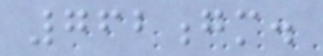762gm.
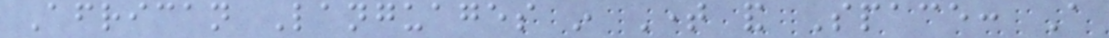African Languages in Time and Space: A
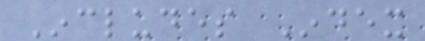Includes Index
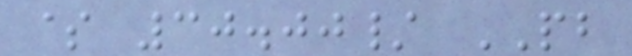$ 30.00/ PB
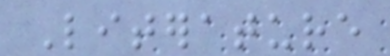Literature
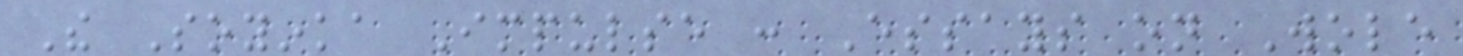The Soyinka Impulse : Essays on Wole
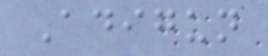Adigun
